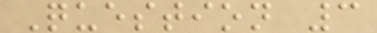Question 3
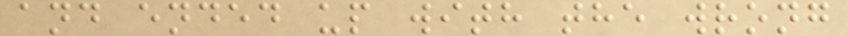and ended up with the wrong
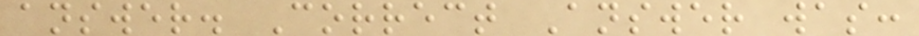answer. Correct Answer was:
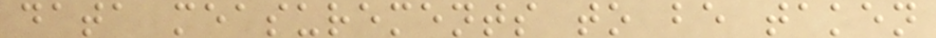data measurements to be taken
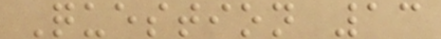Question 13
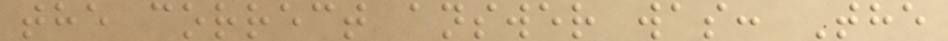the correct answer was: The
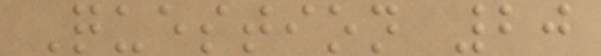Question 20
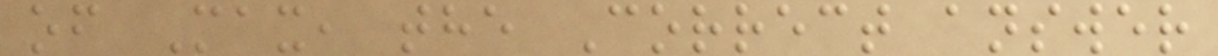of Max, the Correct answer
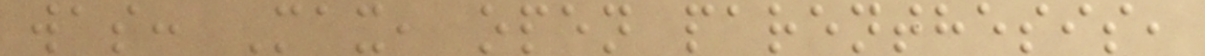was: Max, open parenthesis,
